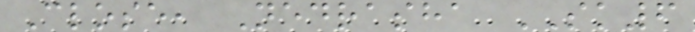Close, Nedrasha SK6
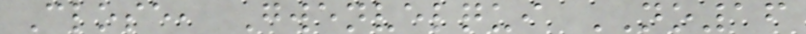Close, Gwenvelqui NO16
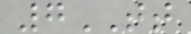7TT
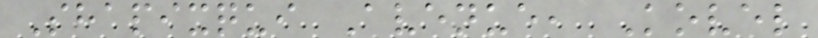Shapixqui Avenue, Kovel
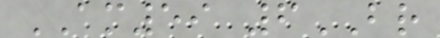AM59 6BR
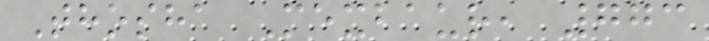Thosha Mexbaur, 773
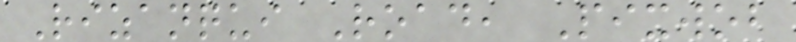Rizanqui Road, Pixwob
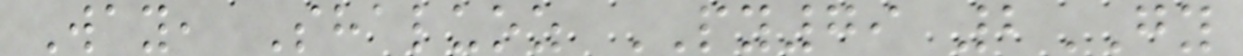Way, Shaluoz PY79 2GY
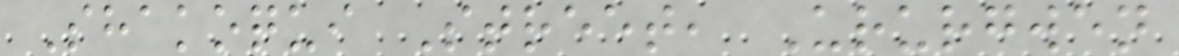Shakoqui Street, Ururgwen
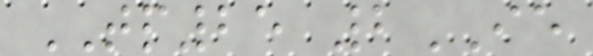TP25 2IE
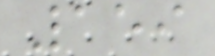159
